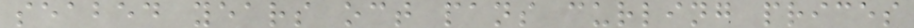seabed years oct pans curling prices
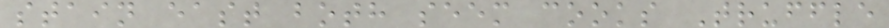stain east both seem cooks Truffle
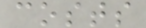costs
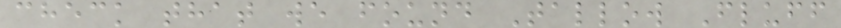check that we found Tallow Fluff
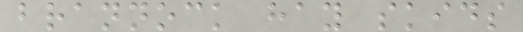brannock hay skids
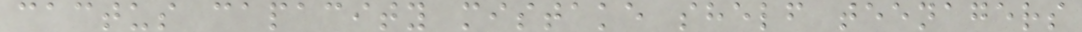cactus capacity mistake shelf teenagers
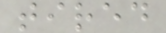tired
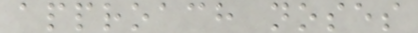approach noses
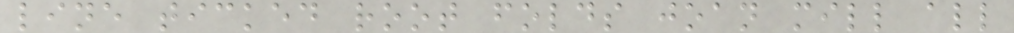line ticked root folds joan mill all
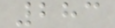283
